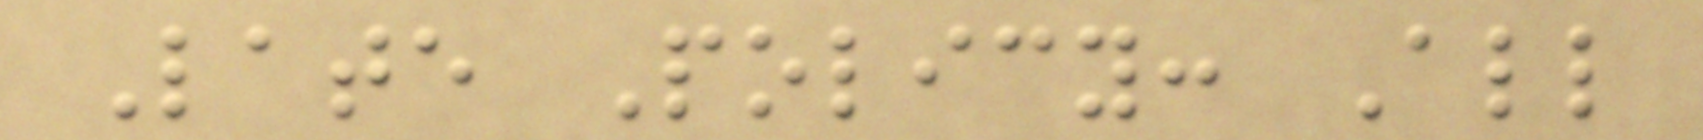Late Policy: All
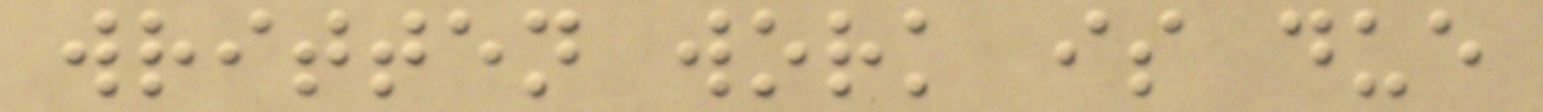written work is due
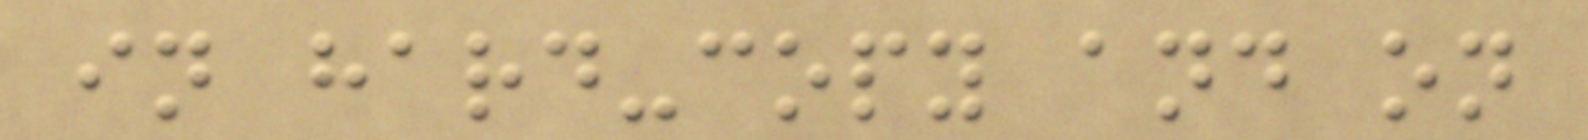in hard-copy and on
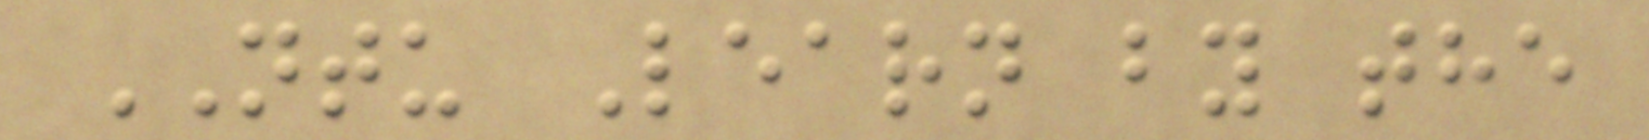NTU Learn by the
